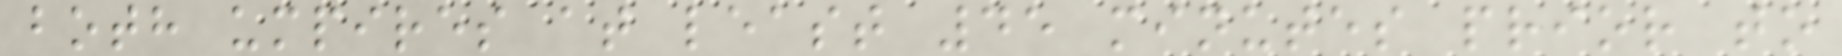both umpires at least 45 minutes prior to
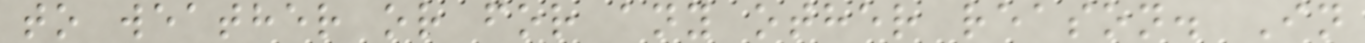to weather or for any other reason. In
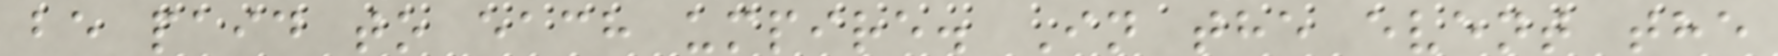be paid to each umpire. In the event the
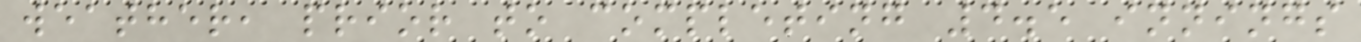weather, prior to completing 4.5 innings
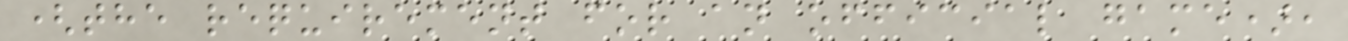(the requirement for an official game),
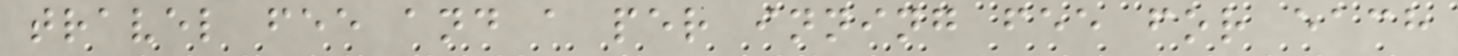travel fee and a per inning fee for each
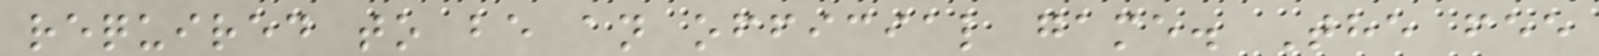required to be an official game. The fee
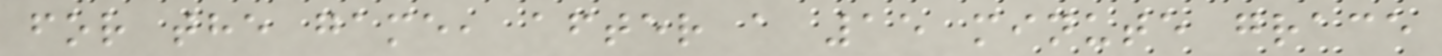for the game, after a 15 minute grace
